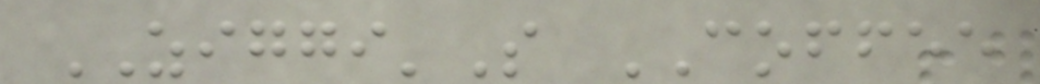ZIGGI'S COFFEE
